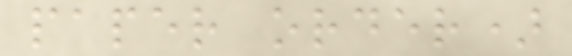paper order)
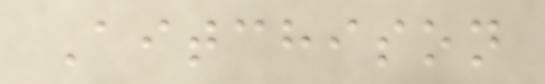Aitchison
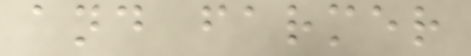and farmer
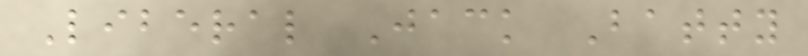Liberal Jack Batty
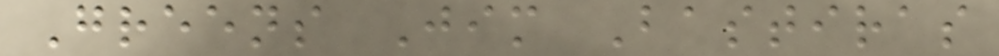Greens Jim Bastiras
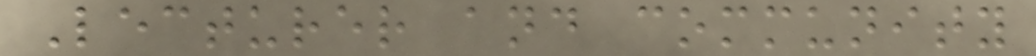Lecturer and community
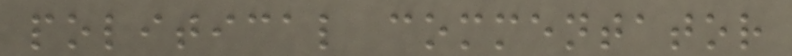political commentator
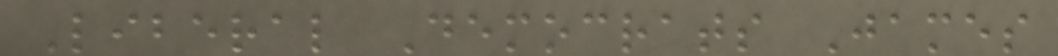Liberal Democrats James
